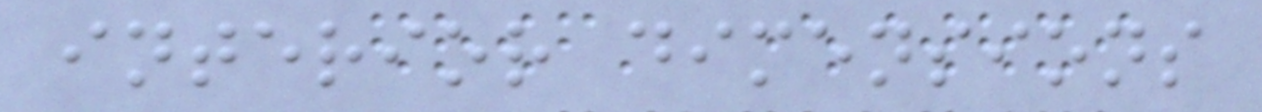interior dimensions
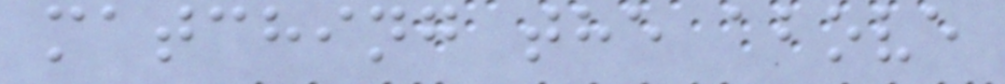matching the above
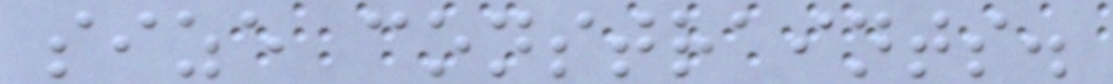size constraints.
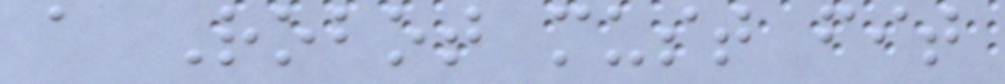a Robot must fit
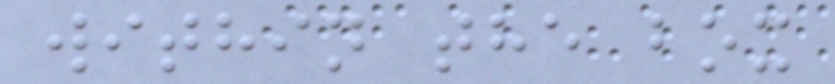within the box
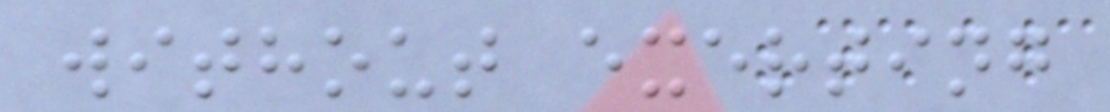without exerting
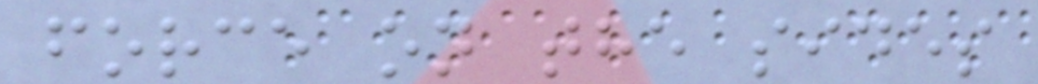force on the sides
